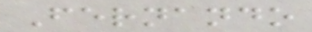Fernando
